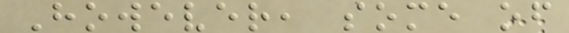However, some of
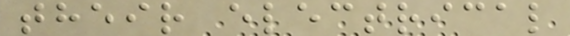their electrical
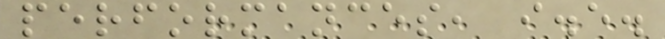performances, i.e.
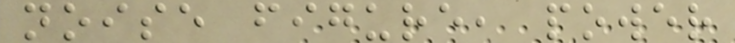noise figure, power
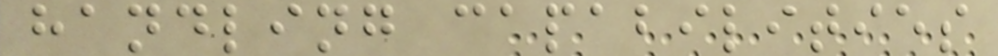handling capabilities
